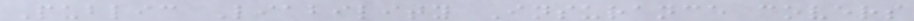Public Liability Insurance covers
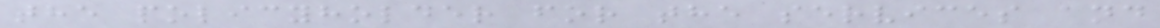the policyholder for the services and
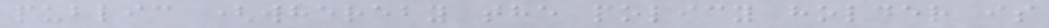public (whereby the policy holder is
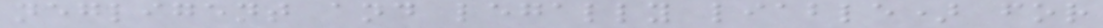negligent and legally liable) for
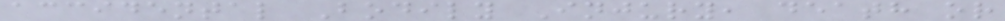accidental Bodily Injury, death or
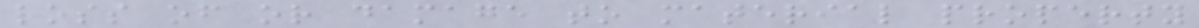loss of or damage to material property
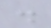.
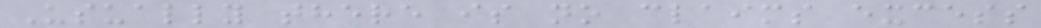Usually there is no claims excess
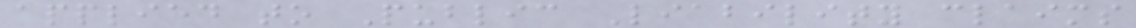applied to Public Liability claims
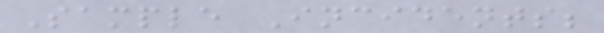Sample Incidents;
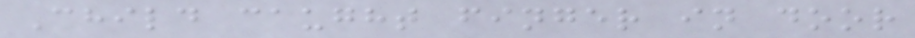Child caught finger in door
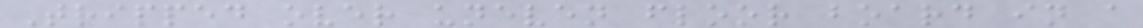Tripped over uneven floor board in a
